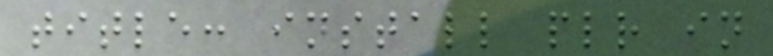title: install plr in
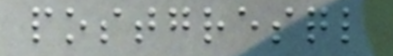postgresql
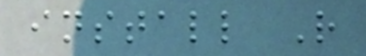install R
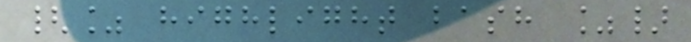{% highlight bash %}
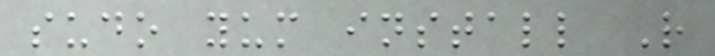sudo yum install R
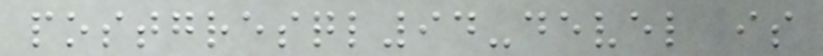postgresql94-devel is
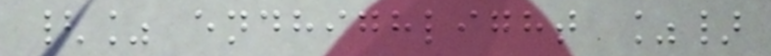{% endhighlight %}
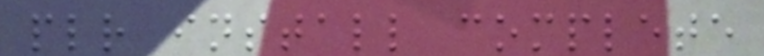plr install complete
